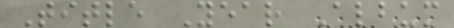Title Year Album
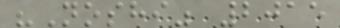"Noshi" 2015
